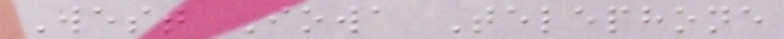West Iowa Telephone
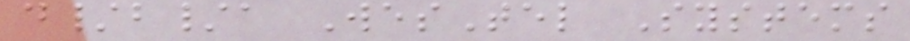d/b/a WesTel Systems
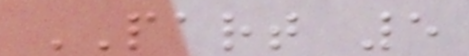PART 5
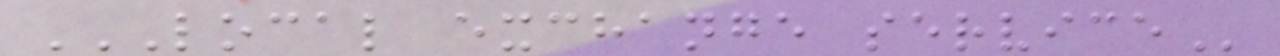LOCAL EXCHANGE SERVICE
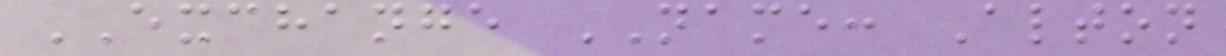EXCHANGE NAME: Alton
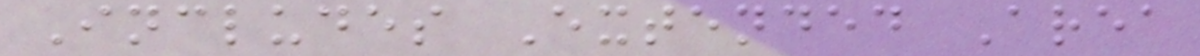Includes Extended Area
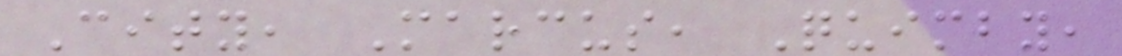City, Marcus, Quimby,
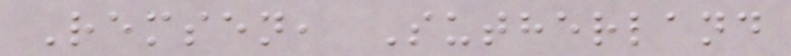Remsen, Sutherland
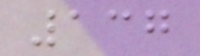137
